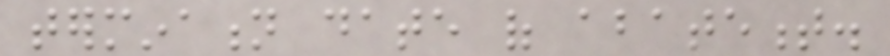termination date of abatement.
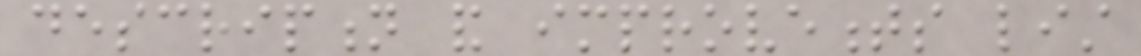description and improvements list
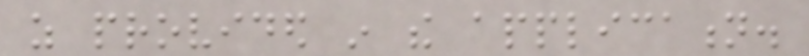as provided in the application.
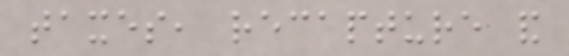taxes, recapture and
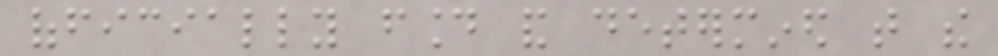officially found and determined that the
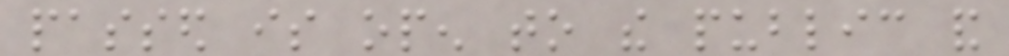passed is open to the public and
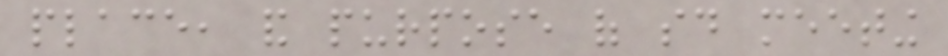place, and purpose of said meeting
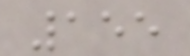155
